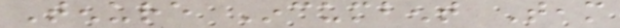Tenure Incumbent Team
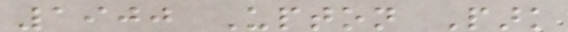1900 Upton Park
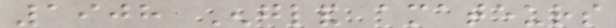1908 England amateurs
